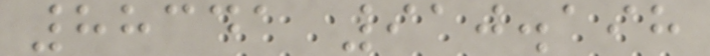88341 910.198
